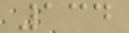134
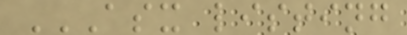ASX LISTING
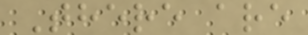There are
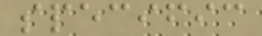specific
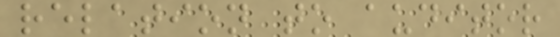relation to auditor
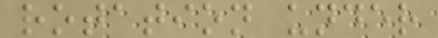rotation under
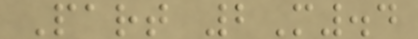Part 2M.4
